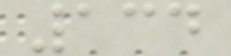134
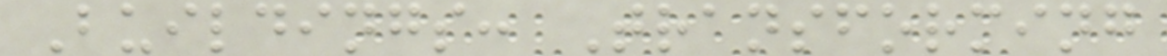Buildings: Transforming
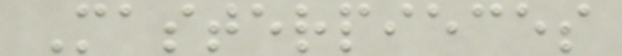Masterpieces
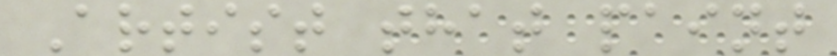Artist that paint
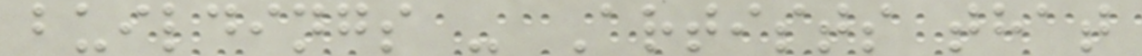buildings - Artists that
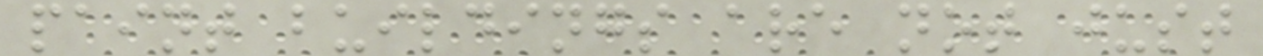paint buildings are not just
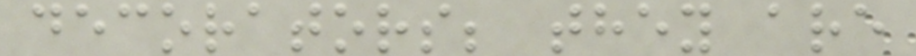decorators; they are
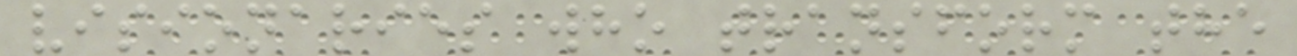visionaries who transform the
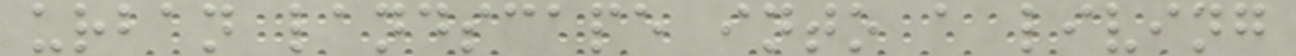urban landscape into a living
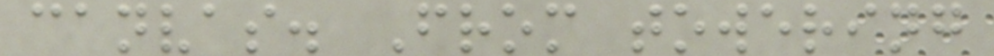canvas. From towering
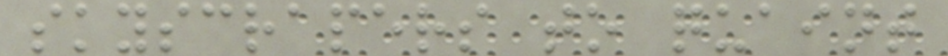skyscrapers to quaint
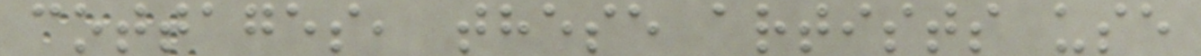cottages, these artists use
